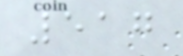517
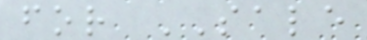for SALE
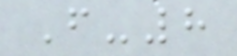F-8
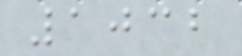1032
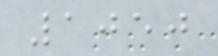1050
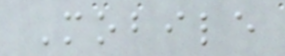Mobile
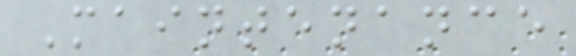Maintenance
